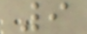9
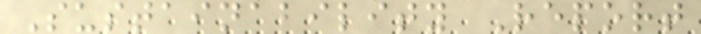Sustainability Report
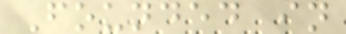Founded in
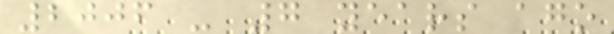2006 - 7 years ago
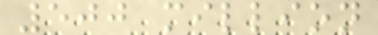500 million
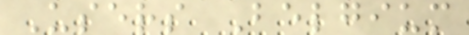Users Belgium
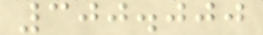300.000
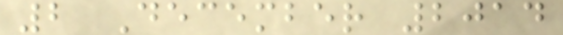2 December 2014
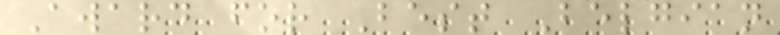Award for Best Belgian
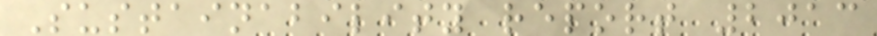Sustainability report 2013
